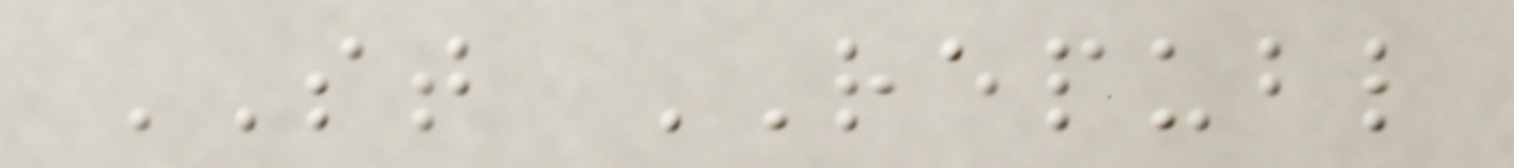ST REPUBL
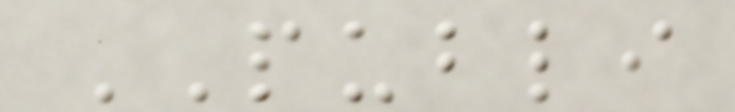PUBLI
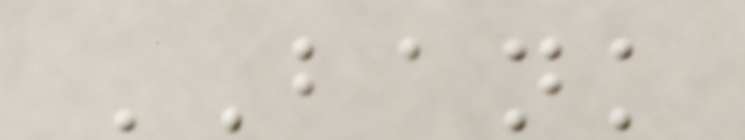BANK
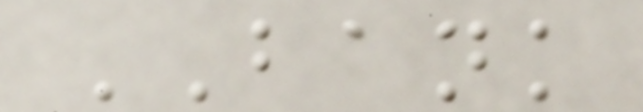BANK
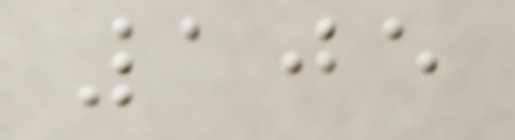105
